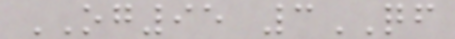OG95 3QF
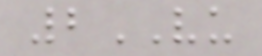2VU
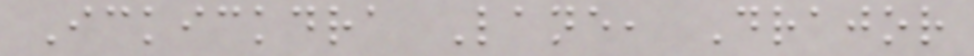Ickickdra Lane, Drajor
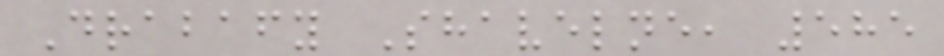Drabafy Shavelne, 585
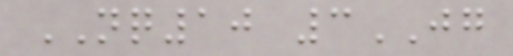NQ10 3JG
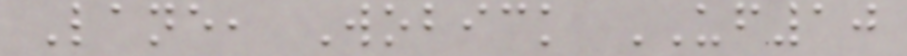Lane, Wobick UF10
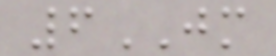6JM
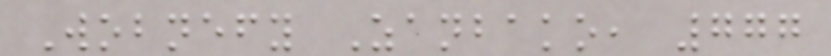Wobnefy Zanbako, 777
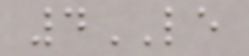4LE
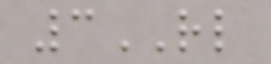3RL
